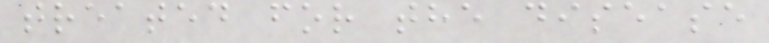treated for the disease
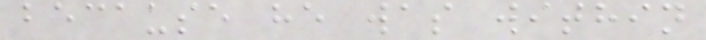because he was within
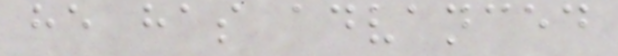he has advanced
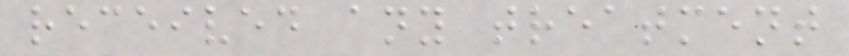received any treatment
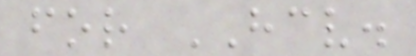for HCV.
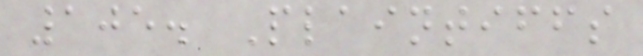105. Plaintiffs
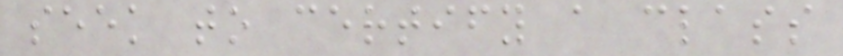seek to certify a class
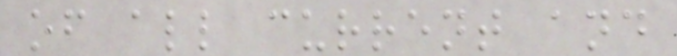of all current and
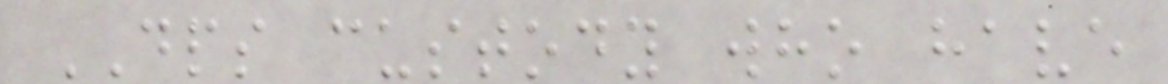DPS custody who have
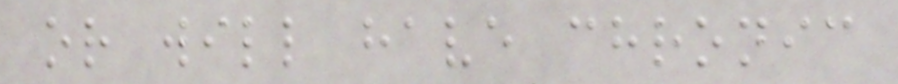or will have chronic
